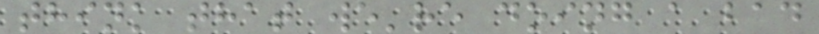think that we're doing a bad
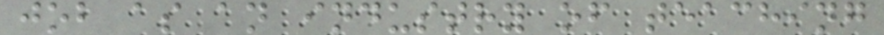job as an industry of teaching
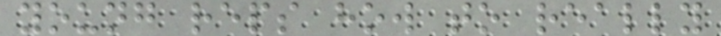young reps how to really
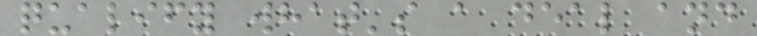qualify what's a deal and
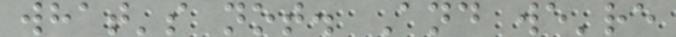what's not. And we're
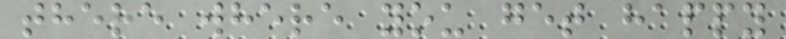there where you get happy
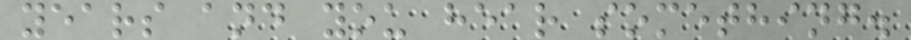years and you hear something.
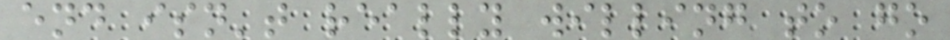end isn't really willing to go
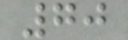70
